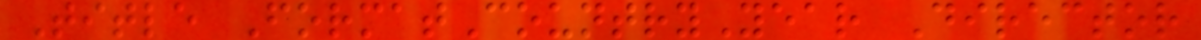Title FormatCountryYear Director
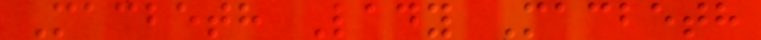Macbeth Lady Macbeth
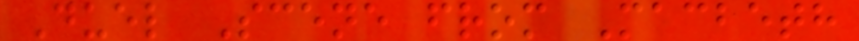Duel Scene from Macbeth
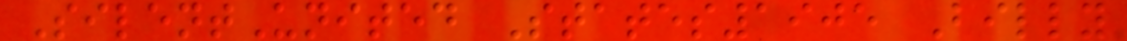SilentUnited States1905 Billy
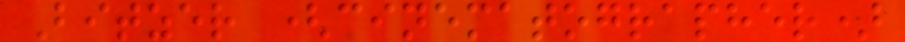Bitzer (cinematographer)
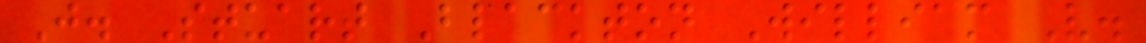J. Stuart Blackton William V.
